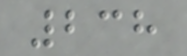238
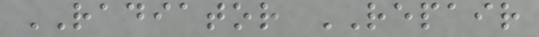RADIATOR REPAIR
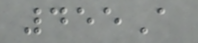455A
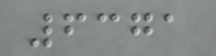6371
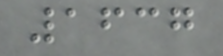1637
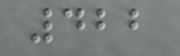422
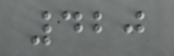420
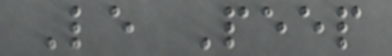Le Peep
